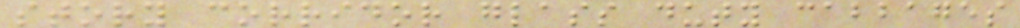story corridor glass duty cabbages
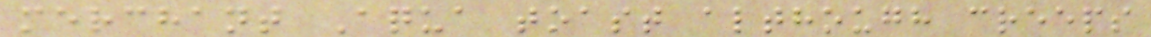merchant Aqua toast although creeps
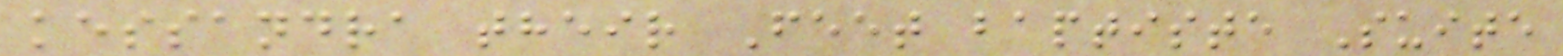kessandra their Feet baptiste Suite
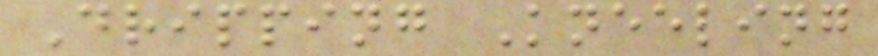Dripping Kneeling
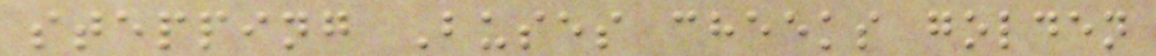stepping Buses cheeks golden
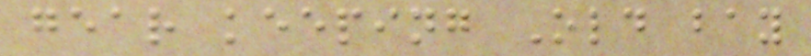gear keeping Old bay
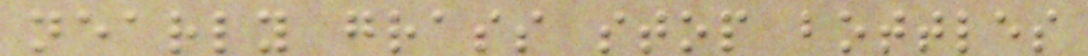nearly grass stop bottles
